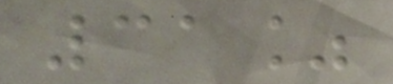31%
